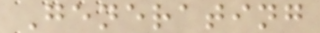Generating
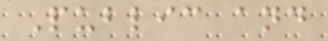Public and
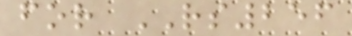for RS256
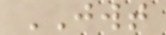JWT
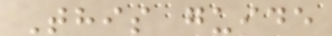This guide
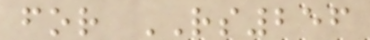for RS256
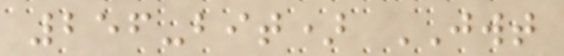256-bit) JWT
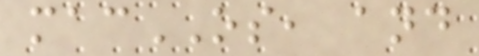macOS, and
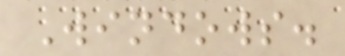Windows.
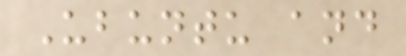Ubuntu and
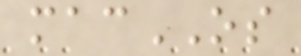macOS
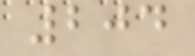204
